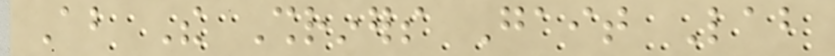About The Shriners Gait Lab
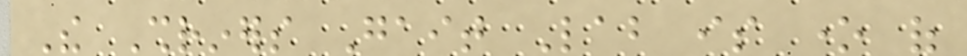The Shriners Gait Lab is one of
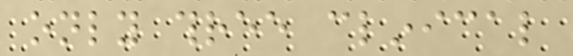only three clinical
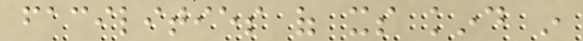facilities of its kind in
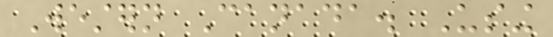Western Canada. Using
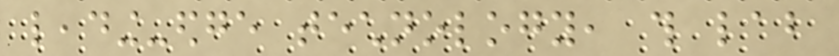leading-edge technology, this lab
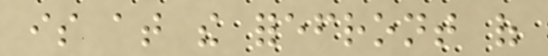is at the forefront of
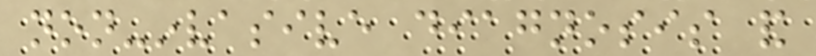non-invasive diagnosis and
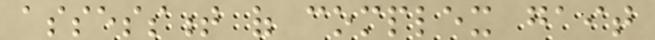assessment of complex gait
